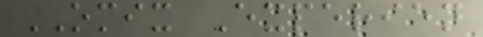OMIX Experien
